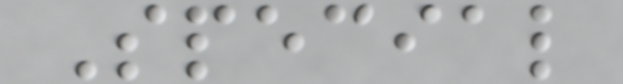Special
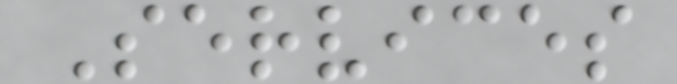Services
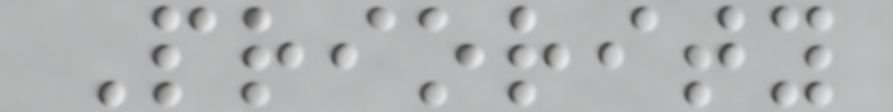Priority
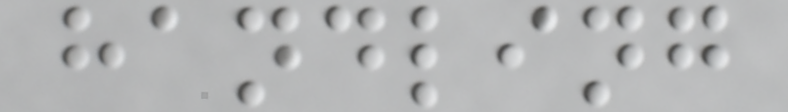handling
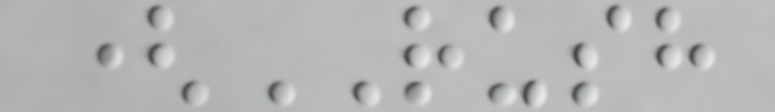(RUSH
